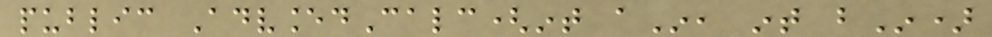public AdvancedCalc(int aIn, int bIn)
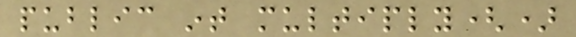public int multiply()
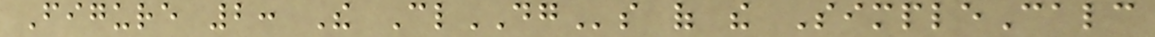Figure 2: The ClDGs of the SimpleCalc
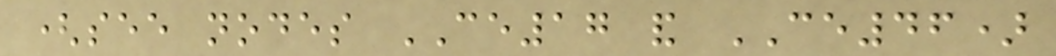(see nodes CE17 and CE46)
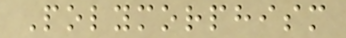Polymorphism
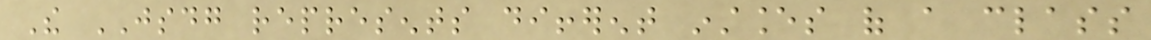The JSDG represents different instances of a class
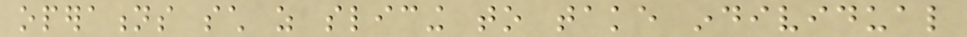operations such as slicing to take individual
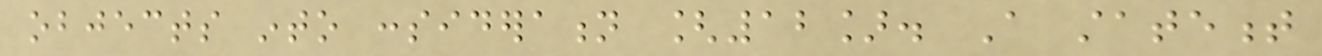objects into consideration [12]. A statement
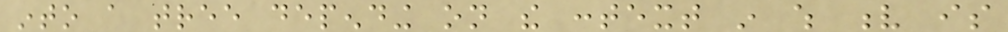into a tree depending on the context in which v is
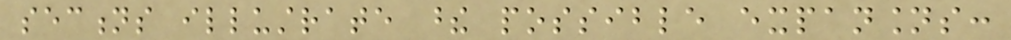sections illustrate these possible expansions:
